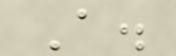A.
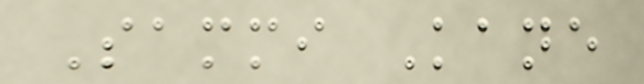Sammi Kane
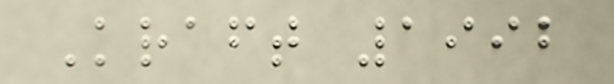Kraft 1992
